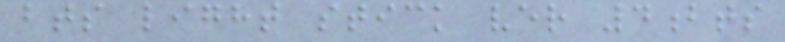bts light stick ver 4bts
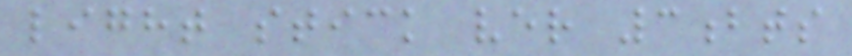light stick ver 3bts
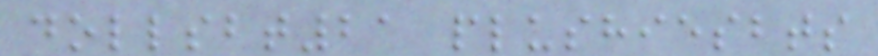dollsbt21 plushiesbts
